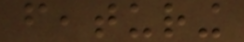featuring
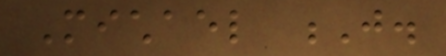Michael J.
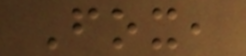Fox,
